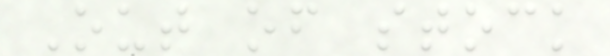Out of stock
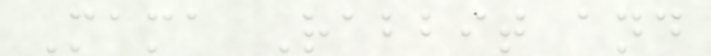Mama Rabbit and
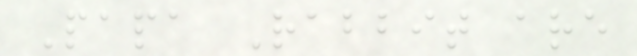Papa Rabbit are
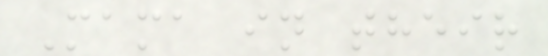Mama in their
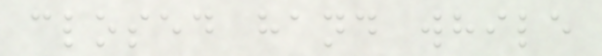closed hand while
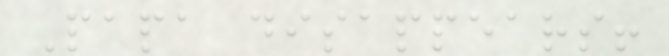Papa disappears!
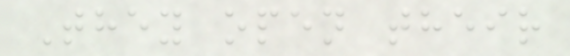They open their
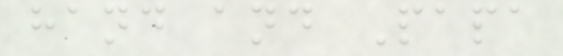hand and Papa
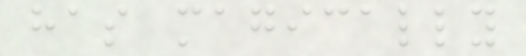has magically
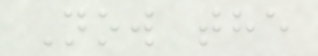Now the
